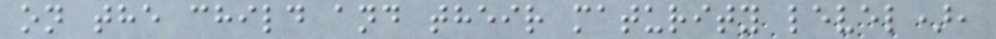on the child and their maturity level),
